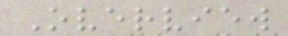Overview
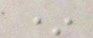*
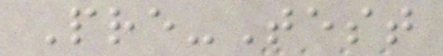Pre-Test
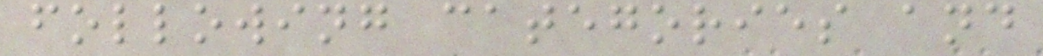following categories and
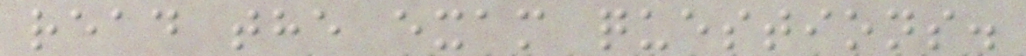read the exam questions.
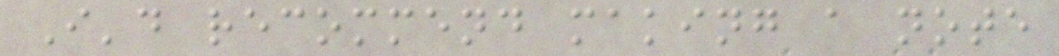I'd recommend making a note
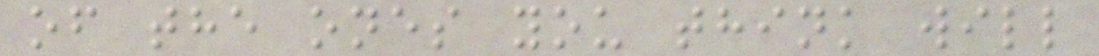of the ones you think will
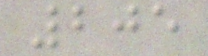205
